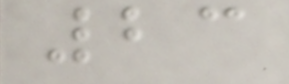23
